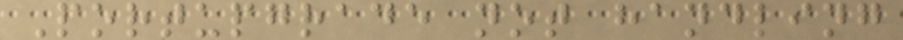Portupgrade not handling
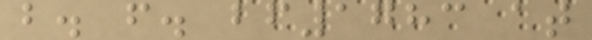b. f. bf1783 at
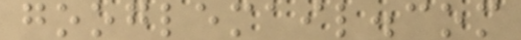googlemail.com
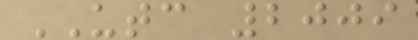UTC 2009
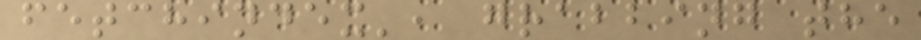fetchindex', grabbing the
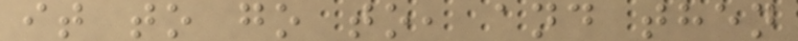it to go to, and then
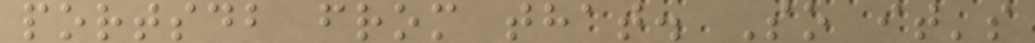portsdb from that. So it's
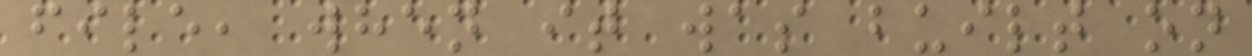file, when it was built on
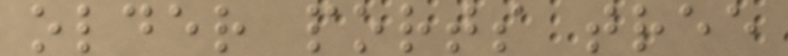older ports tree
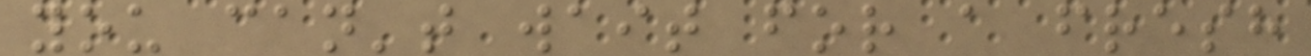you can't wait for a fresh
